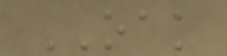OAK
